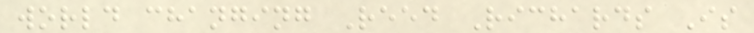world changing Reed Richards Is
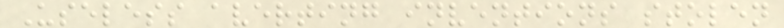Useless averting inventions stolen
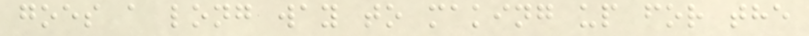goes a long way to making up for the
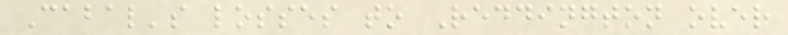Cabal's losses to Reddington over
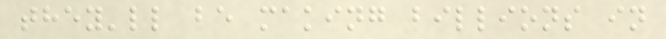they'll be making billions in
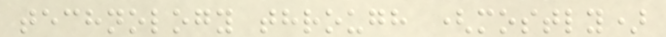technology through (mostly)
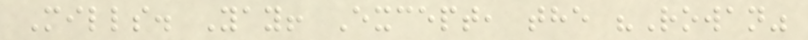Mills. Yay! Except, the "Rowan"
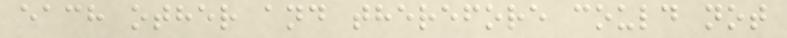each other and therefore could not
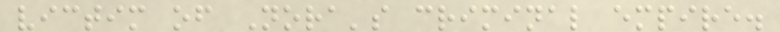victim of Nora's criminal empire.
